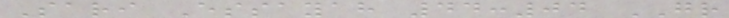Sari Essayah 44:04 GR
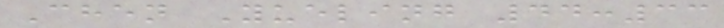Chen Yueling 44:33
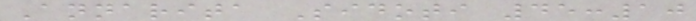Annarita Sidoti 45:10
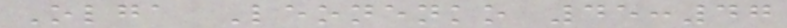Olga Leonenko 45:47
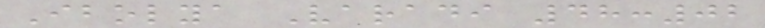Ibolya Varadi 48:02
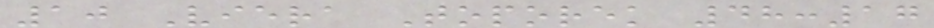10 Viera Toporek 48:17
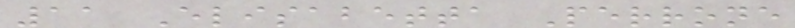11 Elisabetta Perrone
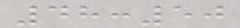48:50
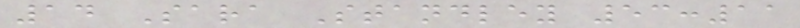14 Sara Standley 53:11
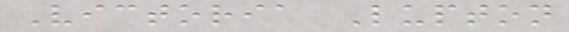Victoria Lupton
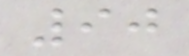90
